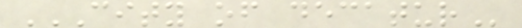CITY OF DECATUR
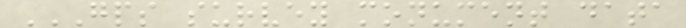GPS SURVEY MONUMENT DATA
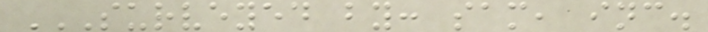SURVEYED BY: SAM, INC.
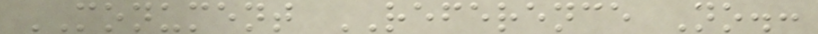MONUMENT REFERENCE No.:
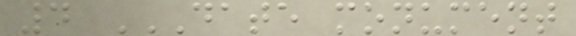4 DATE MONUMENT
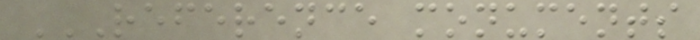REFERENCE MONUMENTS
